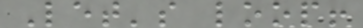Let's loop!
